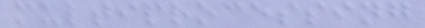multiprocessing
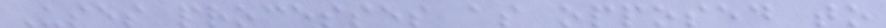Uses processes as opposed to
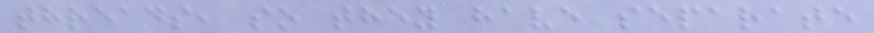threads, so they have separate
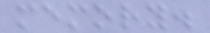memory.
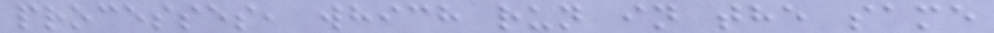processes, which run in the same
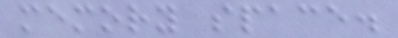memory space.
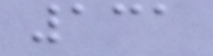131
